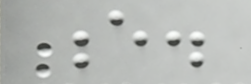e.
